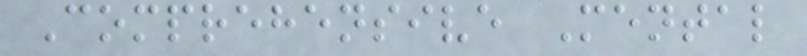Comprehensive Mental
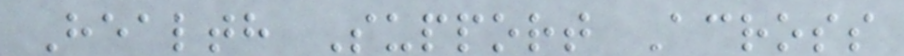Health Support Across
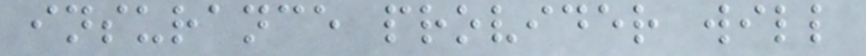insurance provider will
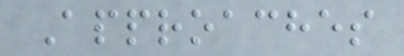Approaches
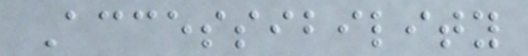Accessibility
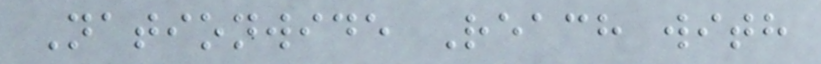Nationwide Reach with
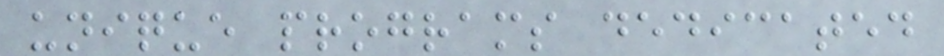unique programs dedicated
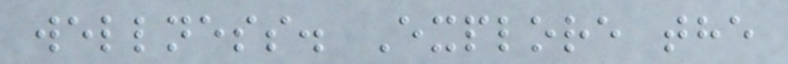wellness. Explore the
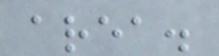area.
